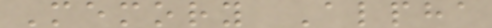Memory Alpha
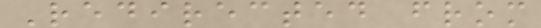Redirected from
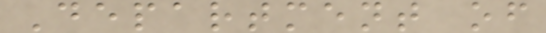Department of
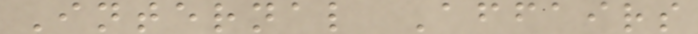Internal Affairs
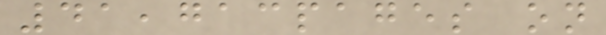41,713pages on
